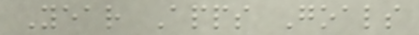Year Apps Goals
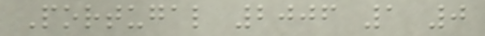Portugal 2006 1 0
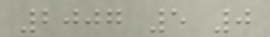2007 5 0
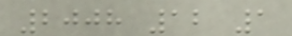2008 12 1
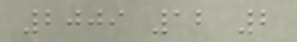2009 12 2
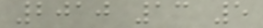2010 13 5
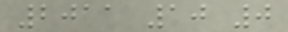2011 10 0
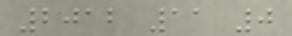2012 11 0
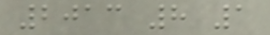2013 8 1
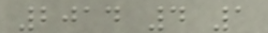2014 4 1
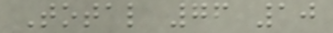Total 76 10
